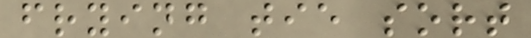frying tie sort
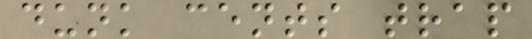dunk cents trap
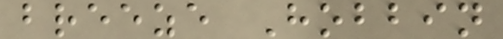breeze Hobbin
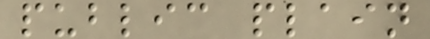public plain
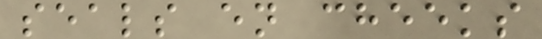seals en cheeks
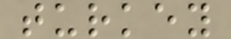turkey
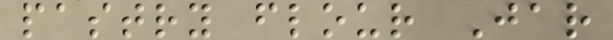pastry flour Jar
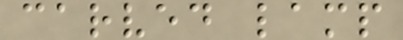carved lamp
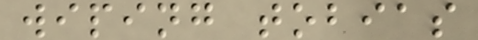wiping tobias
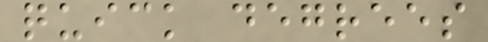quick degrees
